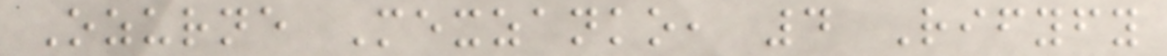Ozurne Mexzanko, 4 Rifyfy
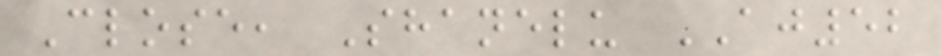Close, Shanelu AJ52
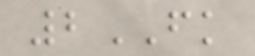2FK
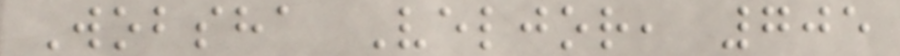Wobsha Veljor, 705
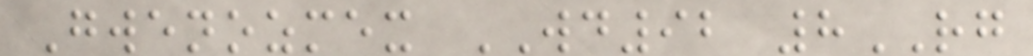Gwenozmex WD92 8RG
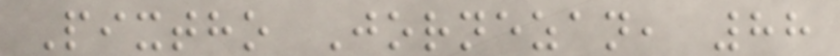Pixtho Jornezan, 88
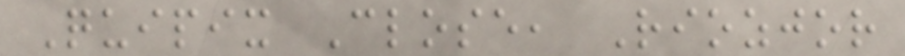Quipix Close, Riozjor
